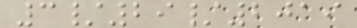3/29/2019
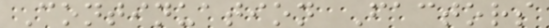Continuation Factors
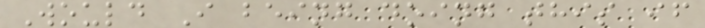Would I being doing this if
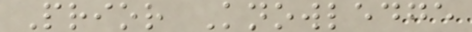Prior Knowledge
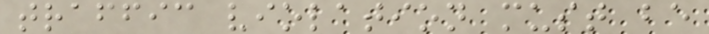traffic violation must be
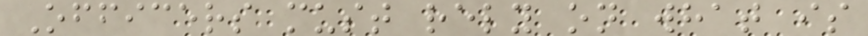Officers must rely on what is
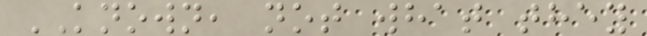KNOWN, not what they
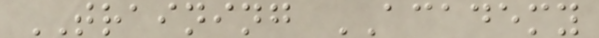TRAINING ACADEMY
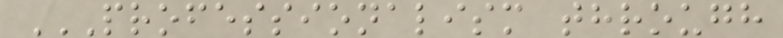PROFESSIONALISM THROUGH
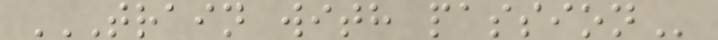TRAIN WITH PASSION
